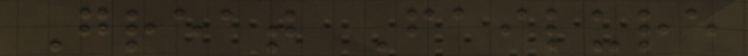Great Failure
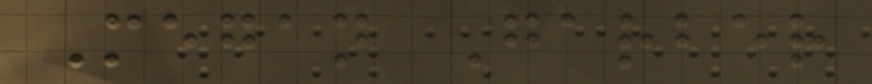Megan Garber
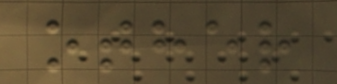other
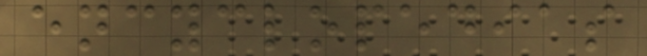encyclopedias
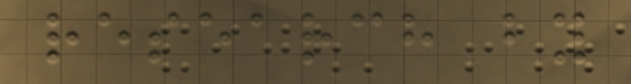research by
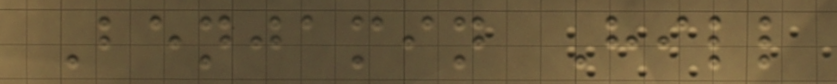Benjamin Hill
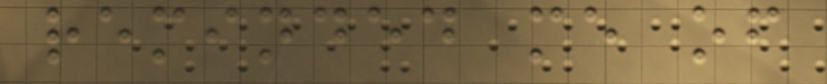reminded me of
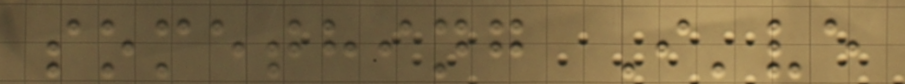something I've
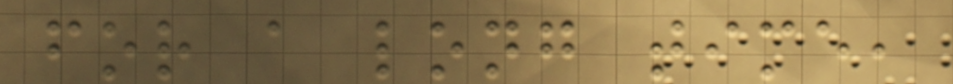for a long time,
